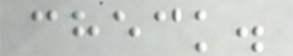check.
